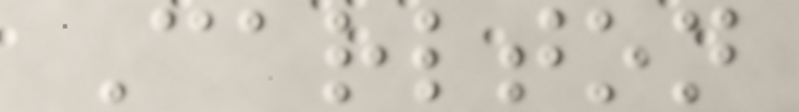Carlton
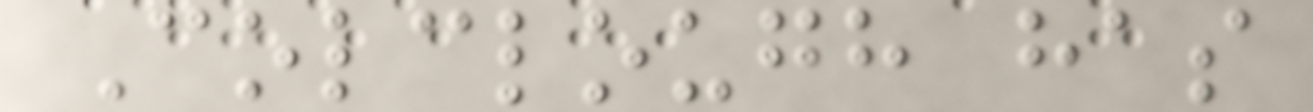Colclough has
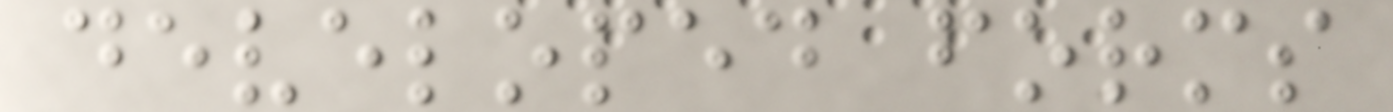developed forms
